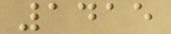1415
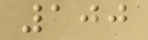100
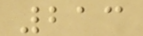213
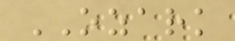OZARK
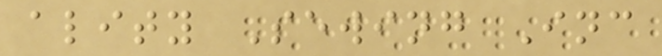ality Sewing Inc
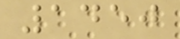1450
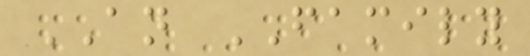AN FAMILY
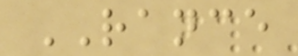RANCE
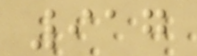917
